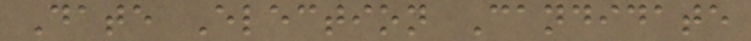Date Election Candidate
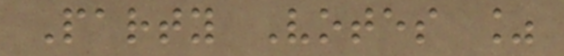Party Votes %
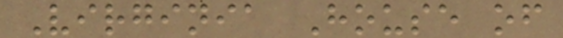Virginia House of
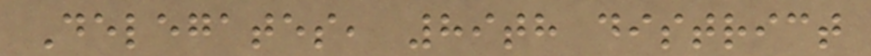Delegates, 89th district
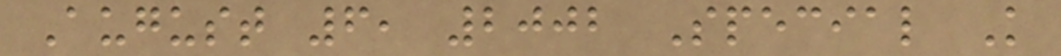August 6, 2002 Special K
